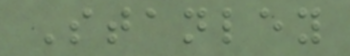Stanley
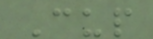Cup
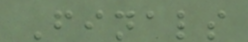Finals
